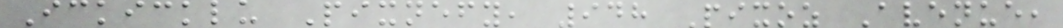Ickicklu Pixnefy, 948 Pixoz Avenue,
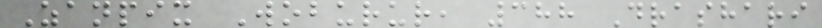Zanpix Woburur, 388 Drashari
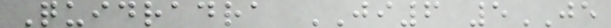Quidradra JI6 5JE
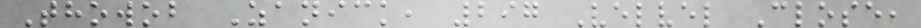Thowob Zanick, 297 Velvel Close,
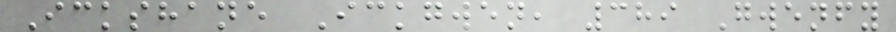Ickshane Ickgwen, 389 Gwenfy
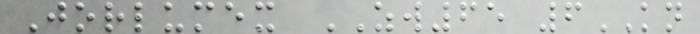Jorlumex ZW65 6KN
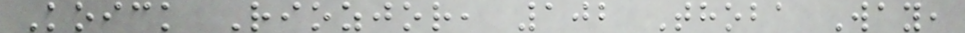Koick Riozjor, 102 Thoba Way,
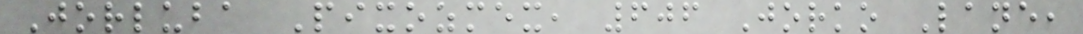Jorluba Pixozmex, 606 Jorko Lane,
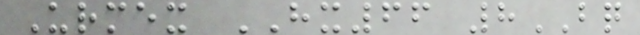Urmex HX66 8BQ
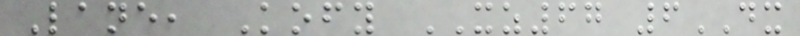Lane, Kofy XZ67 6DX
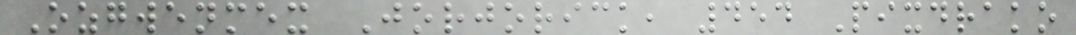Ozgwenmex Jorjorick, 454 Pixdrako
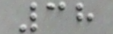38
